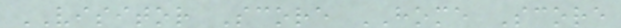VISITOR Score HOME Score
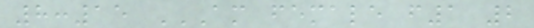8:15 AM FEMALE F1 2
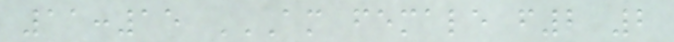11:15 AM FEMALE F2 2
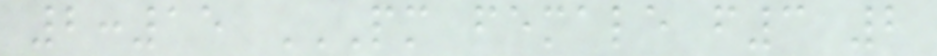2:15 PM FEMALE F3 2
